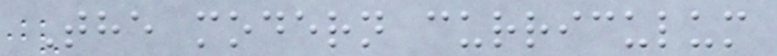The modern curriculum
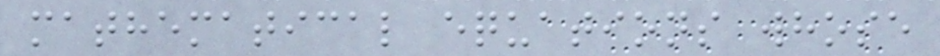mathematical equations whose
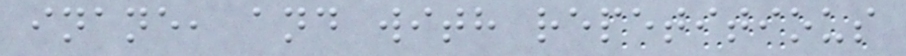inane, and with repetitious
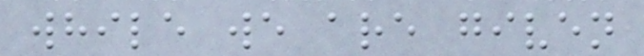while we are given
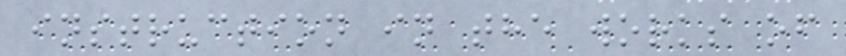instruction in the works of
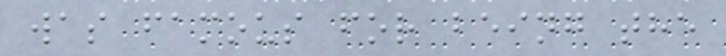was famous for being the
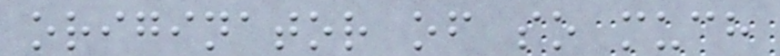originator of so much
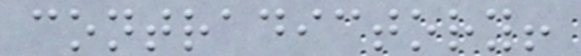contradictory!
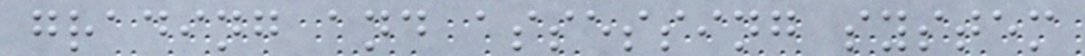grading and assessing system
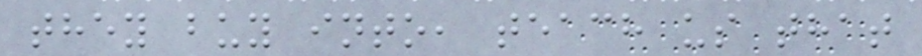they buy into, teach us that
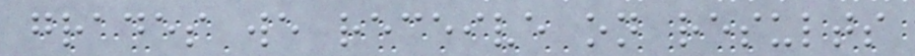grades we receive on results
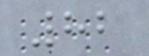82
